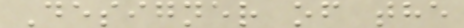Designer of the
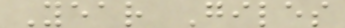Year Giles
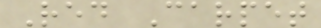Red Carpet
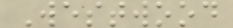Westwood
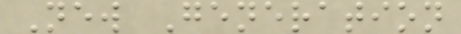New Generation
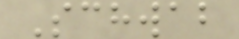Schwab
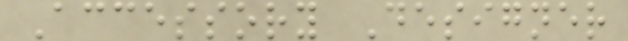Accessory Designer
